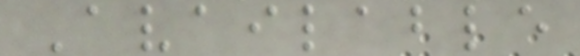Available
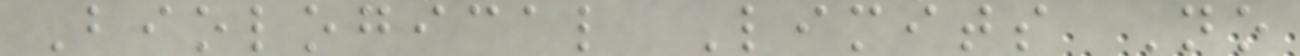Biological Limits No
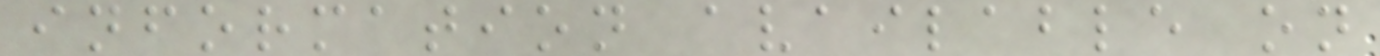information available on
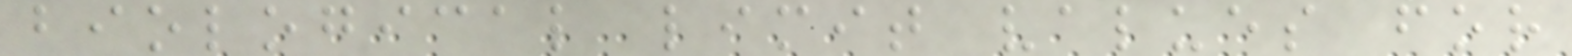biological limit values for
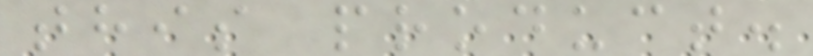this product.
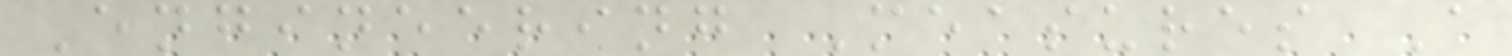Engineering Measures A
